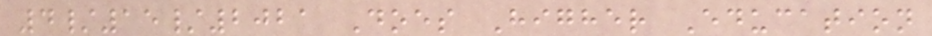4/15/2021 Does Higher Education
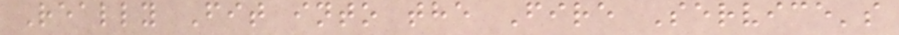Really Fit into the Fire Service's
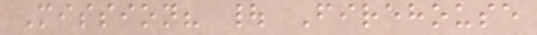Mission? | Firehouse
